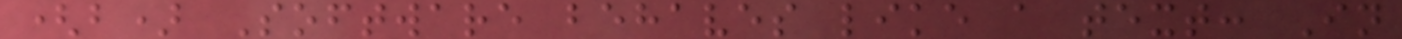(b) Software behaves like a text: In
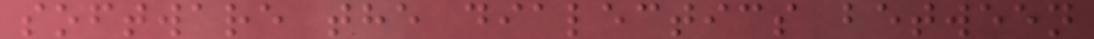software the dialectics between
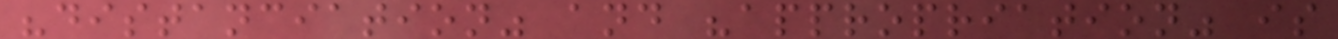"distanciation" and "appropriation" is
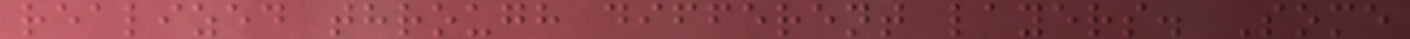realized through different layers. Some
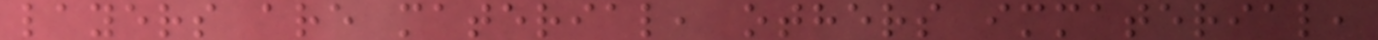layers are material, others immaterial,
